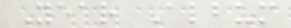Year Album
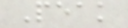Peak
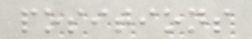positions
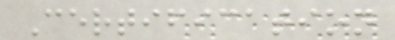Certification
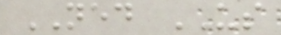NED US
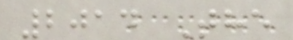2014 The
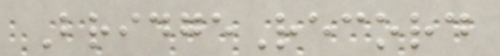BridgeRecord
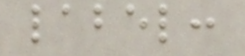label:
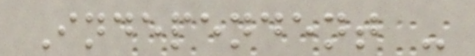Independent -
